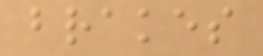brakes
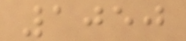1050
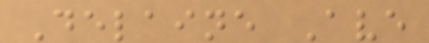Delaine Ave
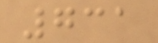731
